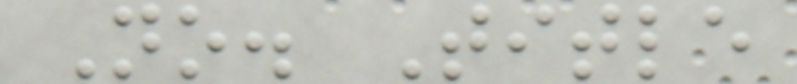No. Title
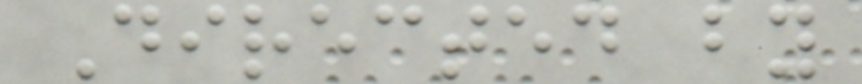Directed by
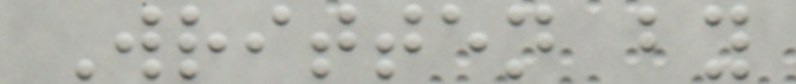Written by
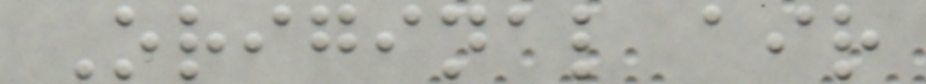Original air
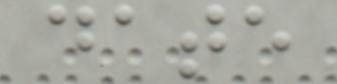date
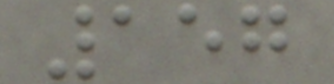157
